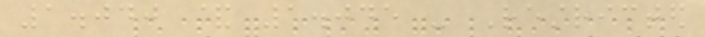1.040 & 1.045 - Restricted
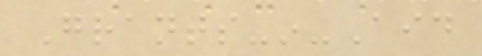Grants-in-Aid
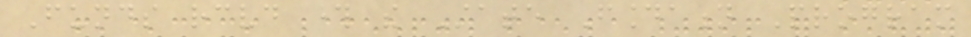Funds received through the State Foundation Program
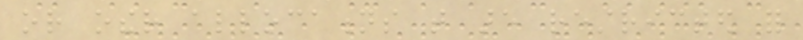or other allocations that are restricted for
